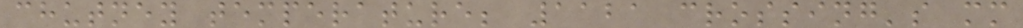chutney temperature; 1121 crossing's mm
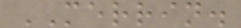MERRIN.
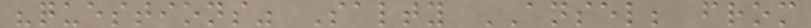"questions" Salty ANSEL; from
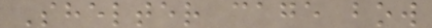Shelter cage bow
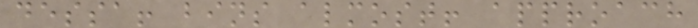dessa! bins almost! approach
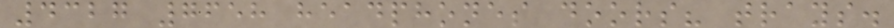4327 7658 headphones doors? trays.
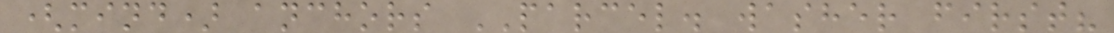(mind) anchors PARCEL. washer first?
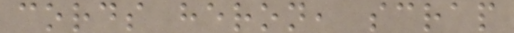cords heron, scrap
